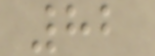82
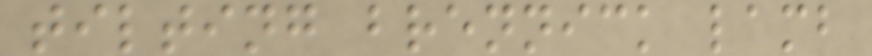tilting brennick lamb
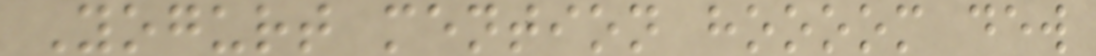Yogurt mention hoooom dew
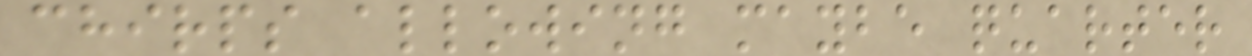chirps allowing maybe quarter
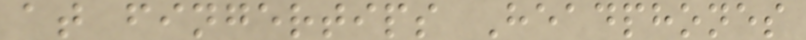at fingertips Headphones
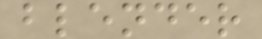blender
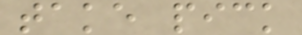take pick
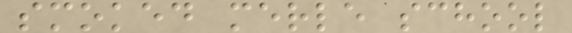smoked merle school
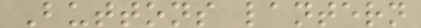Buttons lantern
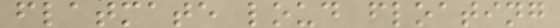flatmate loud floating
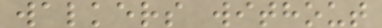walkers without
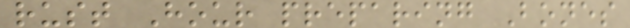rust Hour preparing Bones
